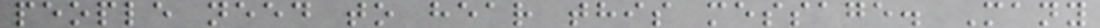people need to hear this message. Many
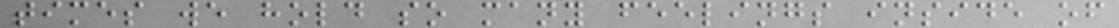times we hold so many feelings inside of
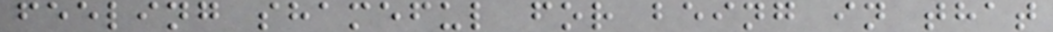feeling shameful for being in that
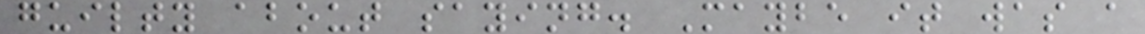guilty about saying. Maybe it was a
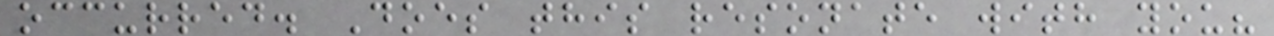occurred. Does this resonate with you?
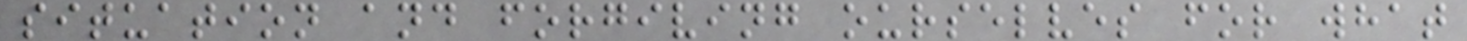situation and forgiving ourselves for what
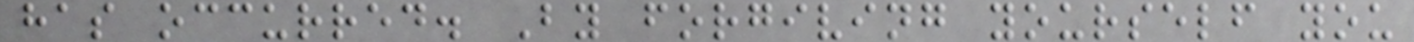has occurred. By forgiving yourself you
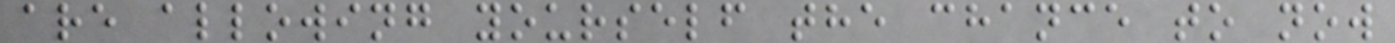are allowing yourself the chance to now
